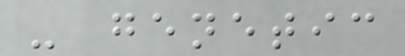- genetic
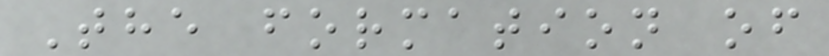The formation of
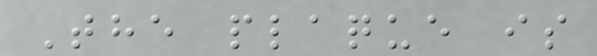The plaque is
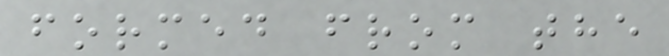formed from the
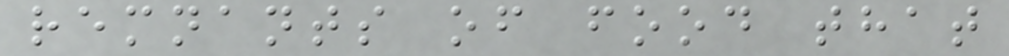remnants of food that
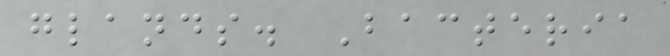glands. Bacteria
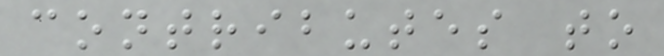contributes to
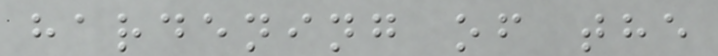hardening of the
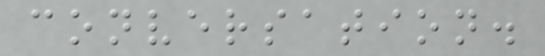conversation.
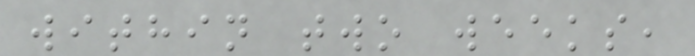within two weeks,
